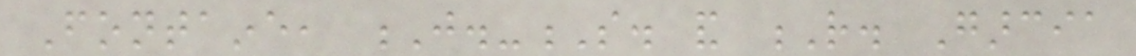Fontaine, J.-S. and R. Garcia
